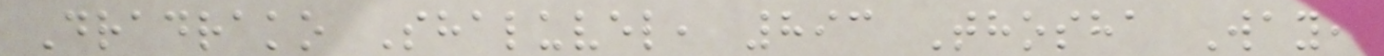Dradrako Shaluvel, 893 Thosha Way,
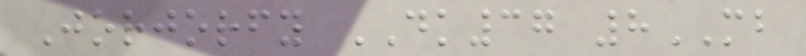Jorjorfy DK37 8MB
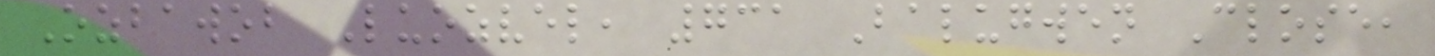Ozbawob Luozvel, 731 Balugwen Close,
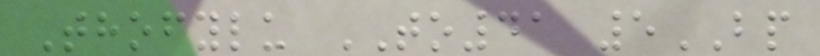Thofylu TO41 5BP
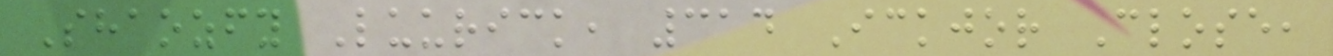Shaozfy Luurick, 314 Ickjor Close,
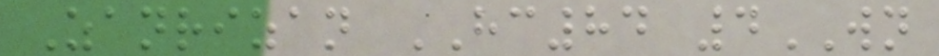Zanrizan HC84 4WN
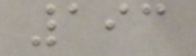193
